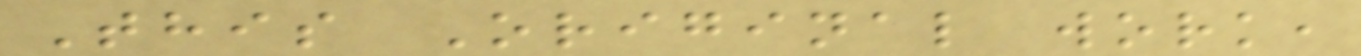This Original work,
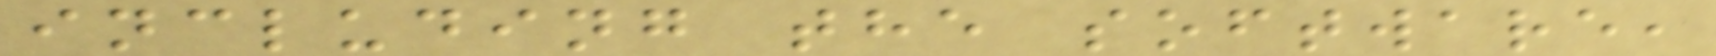including the software,
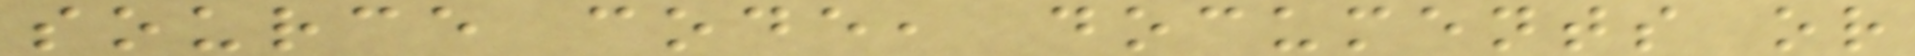source code, documents or
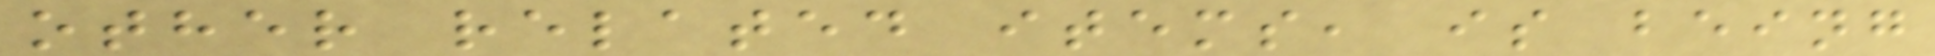other related items, is being
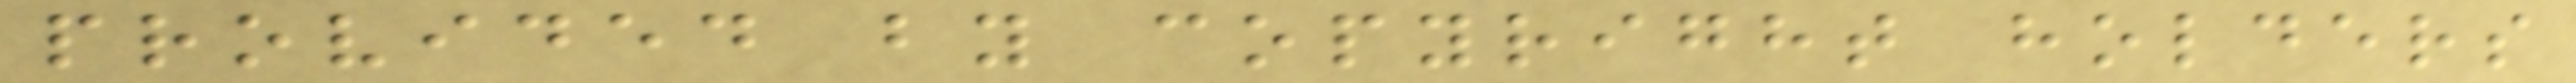provided by copyright holders
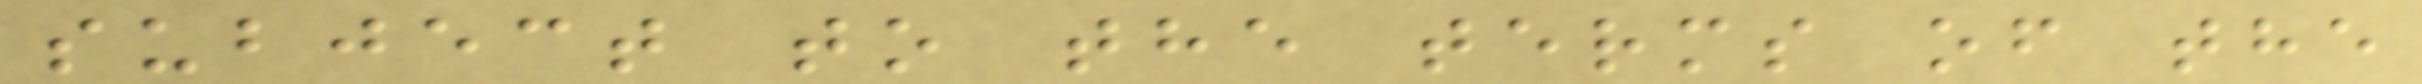subject to the terms of the
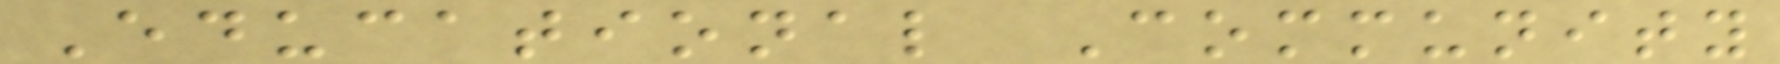Educational Community
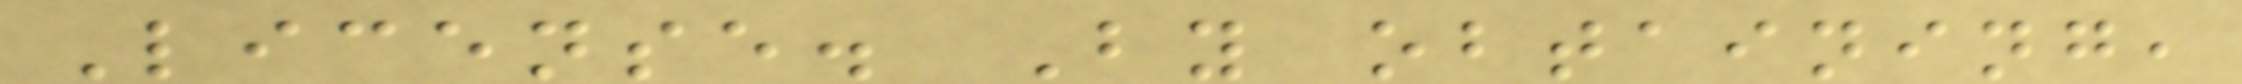License. By obtaining,
